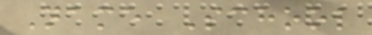Name School
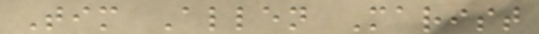Tim Allen Marist
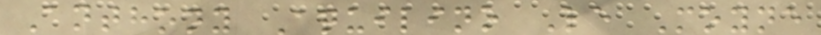Anthony Aquilino Le Moyne
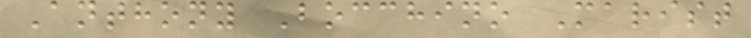Anthony Bocchino Marist
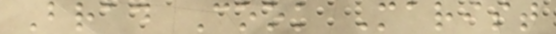Brad Cook Marist
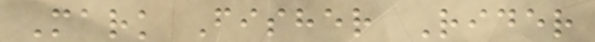Mark Fisher Rider
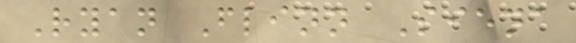Ryan Flinn Siena
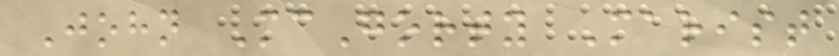John McGorty Marist
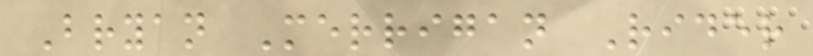Bryan Merrigan Rider
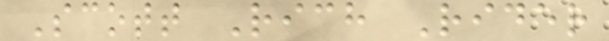Scott Rich Rider
